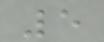5
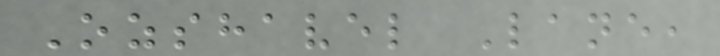Ozshavel Lane,
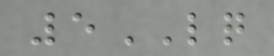5LQ
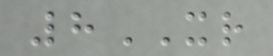8XR
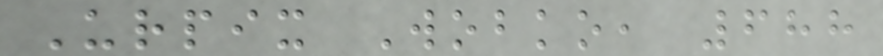Urpix Wobko, 688
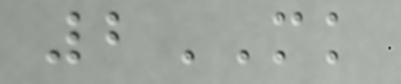2MK
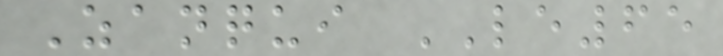Zanqui LE65
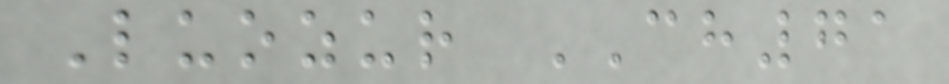Luozur CH71
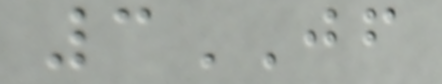3JF
